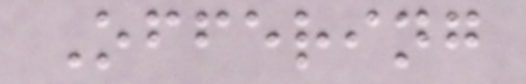Offering
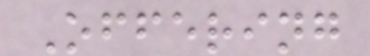Offering
